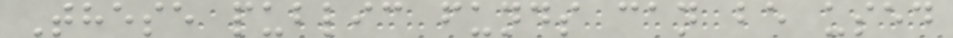These public funds can be used
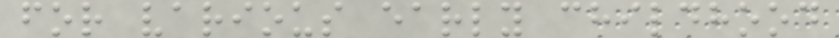for various early childhood
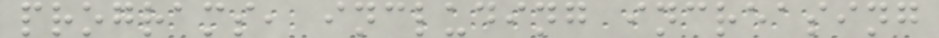programs, including increasing
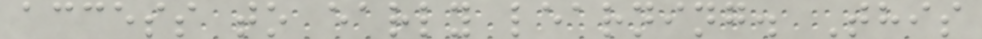access to early learning. This
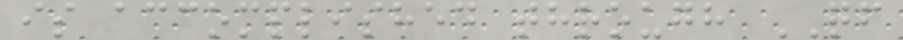is accomplished through QF
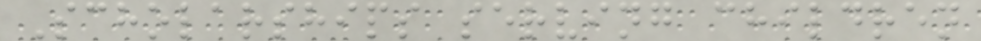Scholarships serving children
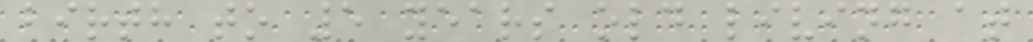birth to 5 years old living at
